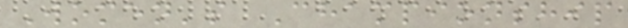Women's Championship
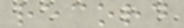record
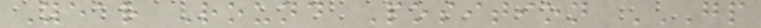Year Round Position GP
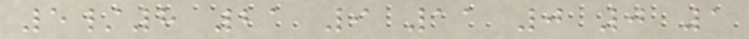5/8 21 9 11 0 0 1
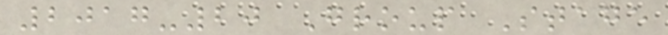2017-20 Group Stage
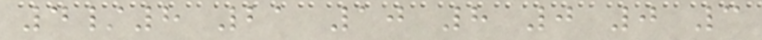4/8 21 10 8 0 0 3
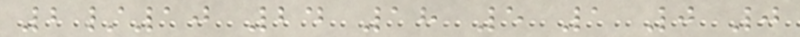2/10 24 18 5 1 0 0
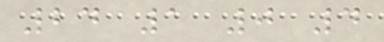24 1 0 4
